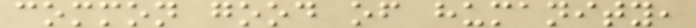common good of humanity,
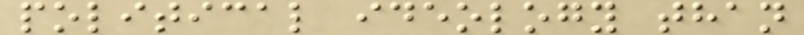political ideology than
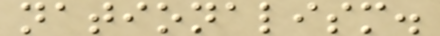nationalism.
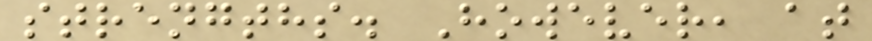strengths. However, at
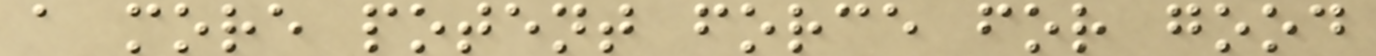a more potent force for good
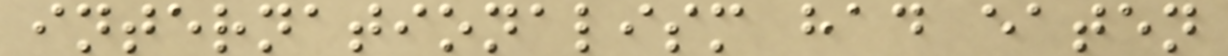internationalism had eaten
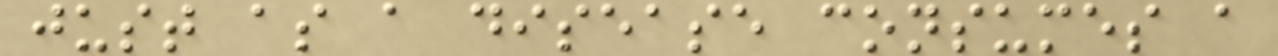just as a disease consumes a
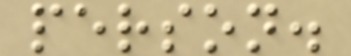person.
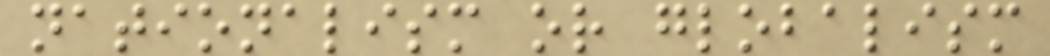nationalism or globalism
